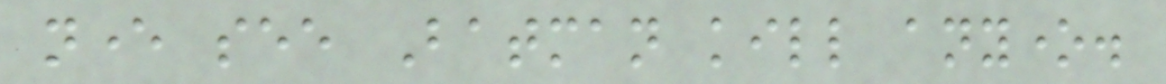never see Batman kill anyone.
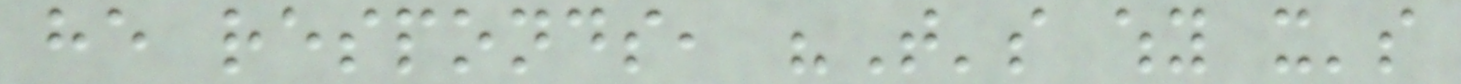he responds, "That's why it's
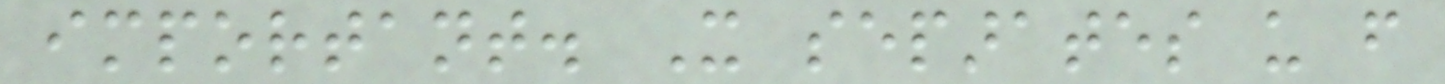important. It separates us from
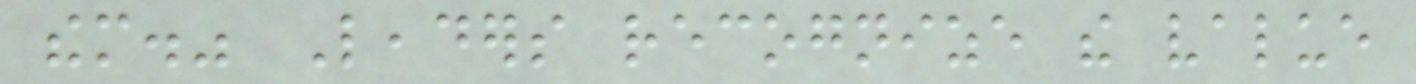them." Leaders recognize the value
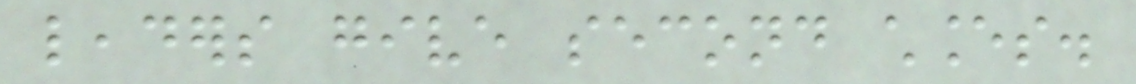leaders give second chances.
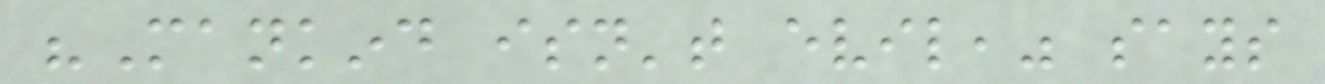"Mankind isn't evil," says
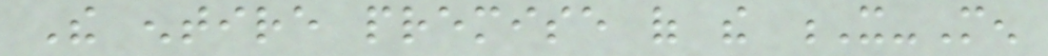The entire premise of the X-Men
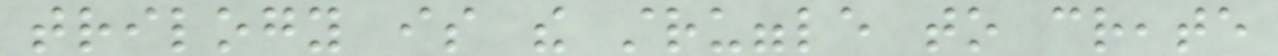trilogy is the struggle to create
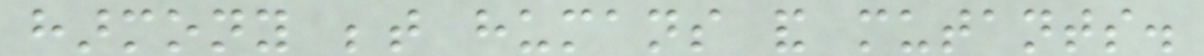harmony between humans and mutants.
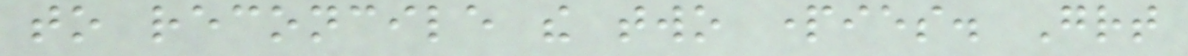to reconcile the two parties. Great
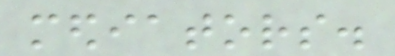mediators.
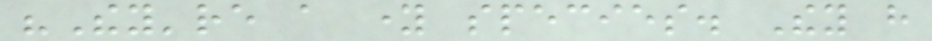"They're a young species. They have
